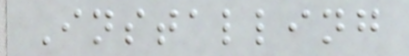Installing
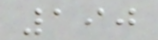190
